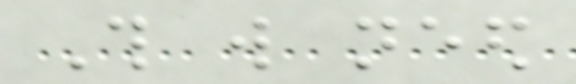This will need
